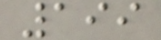199
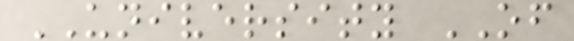UNIVERSITY OF
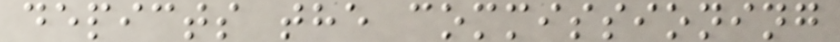depicts the commissioning
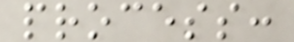process:
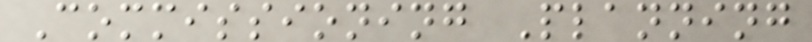Commissioning Planning
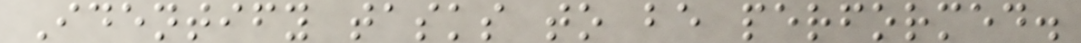Identify tasks to be performed.
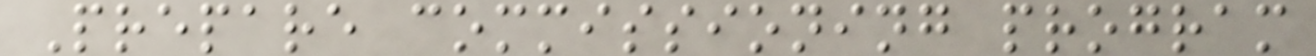Prepare commissioning program
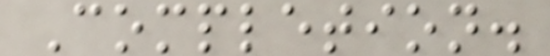Completion.
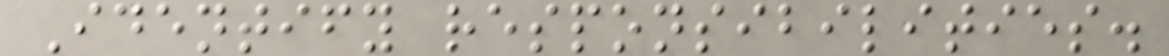Identify responsibilities.
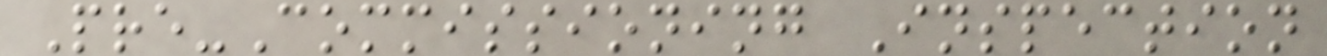Pre-Commissioning Inspection
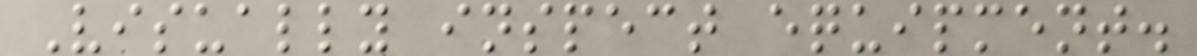Visually inspect equipment.
